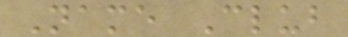Name Club
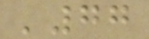'77
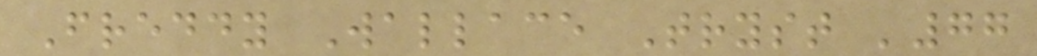Freddy Wallace Tryst '77
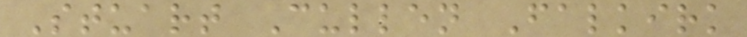Stuart Cullen Falkirk
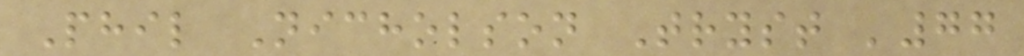Phil Nicholson Tryst '77
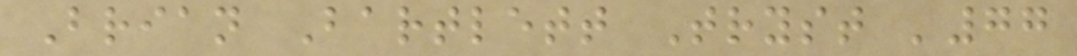Brian Bartlett Tryst '77
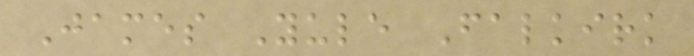James Yule Falkirk
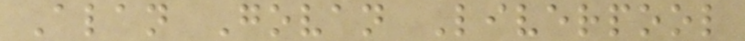Alan Govan Liverpool
